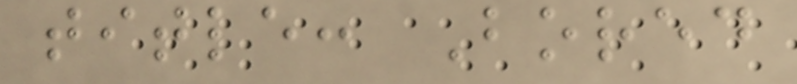title: Bored
